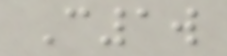C1w
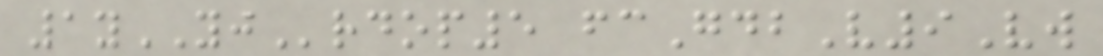1yYJrdop5 fcGdbV9Vw
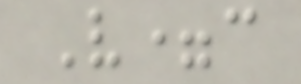V=c
